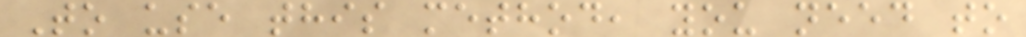To use this method, you need to
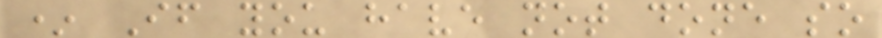* If you have not done so
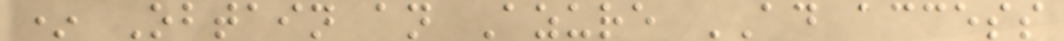* Obtain an Azure AD access
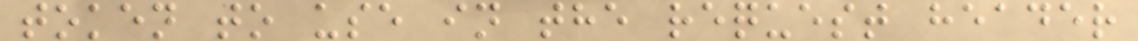token to use in the request header
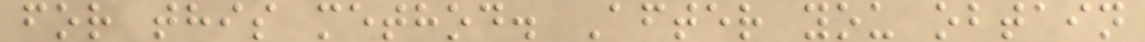for this method. After you obtain
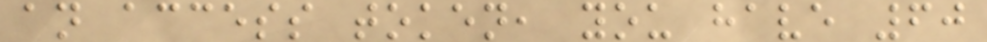an access token, you have 60
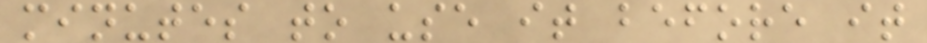minutes to use it before it
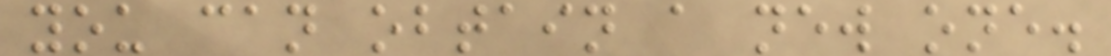you can obtain a new one.
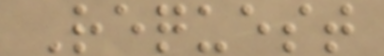Request
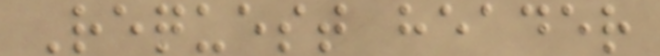Request header
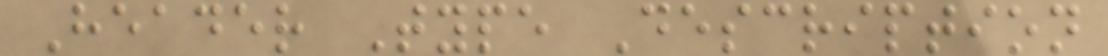Header Type Description
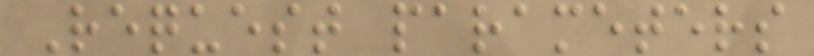Request parameters
